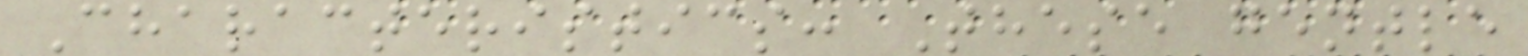Characteristics: These gentle
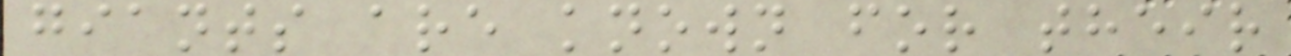giants are known for their
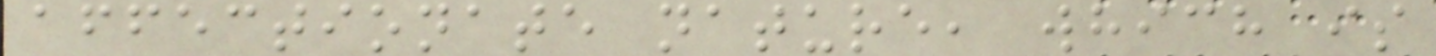affectionate nature, which is
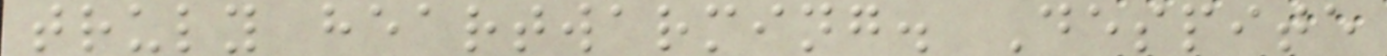truly heartwarming. Despite
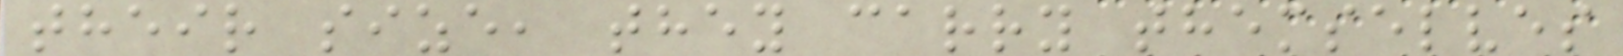their size, they carry themselves
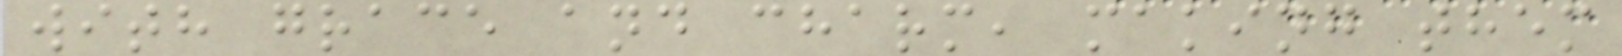with grace and charm, making them
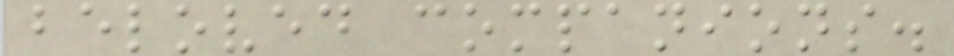beloved companions.
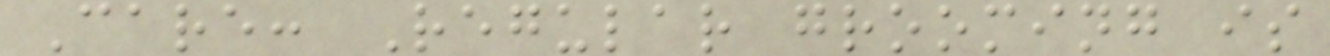Care: Regular grooming is
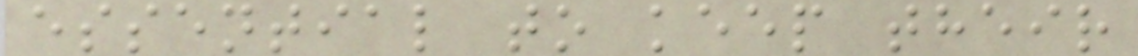essential to keep their
